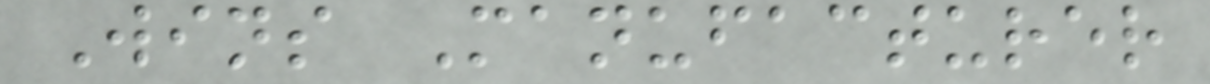Wins Manufacturer
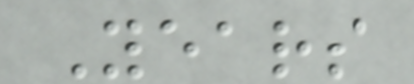Years
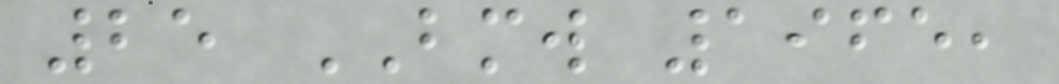25 BMW 1965,
